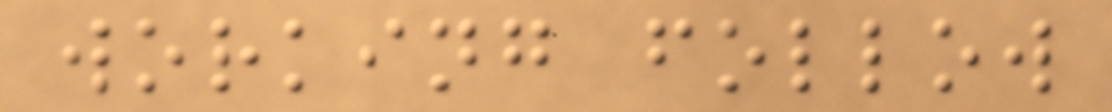working follow
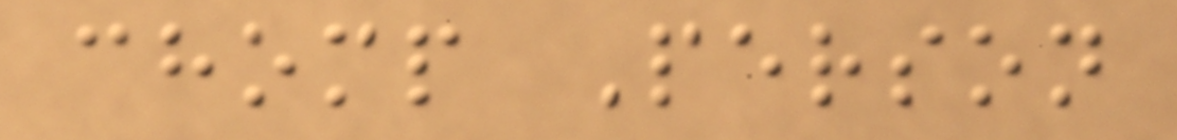chomp Person
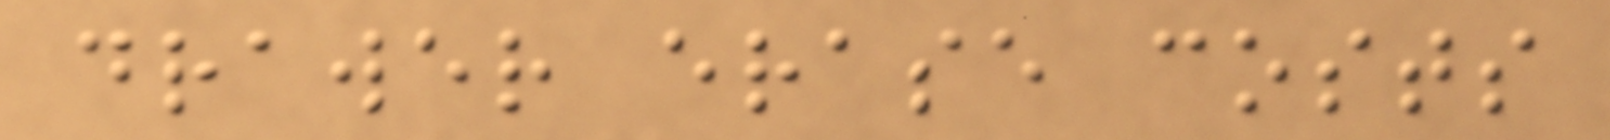drawer erase costs
